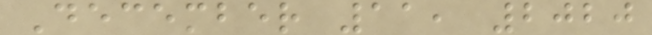December 11, 2020
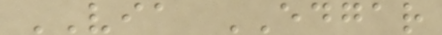VIA EDGAR
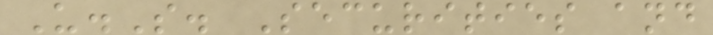U.S. Securities and
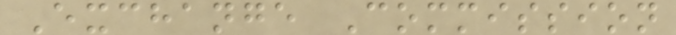Exchange Commission
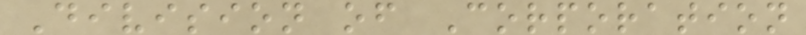Division of Corporation
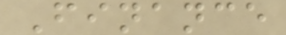Finance
